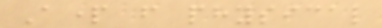Apart from physical
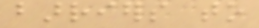barriers to
